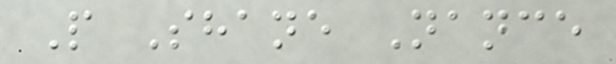P Shane Nance
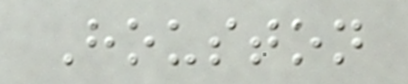Houston
